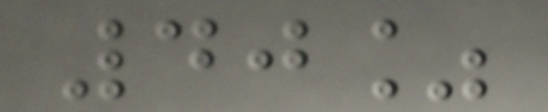40%
